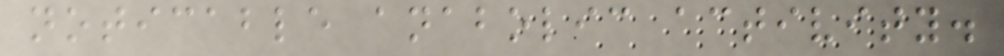noticable anabolic activity.
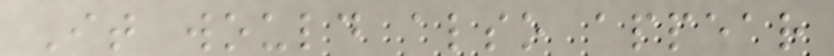It would also appear
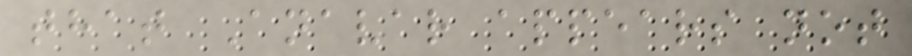that Anavar appears not
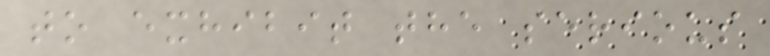to exhibit the serious
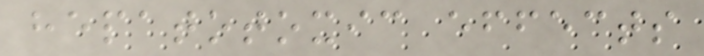hepatotoxic effects
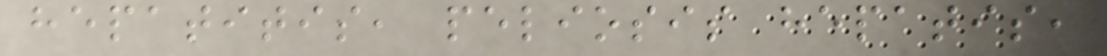hepatitis, peliosis hepatis,
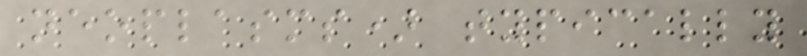neoplasms) typically
